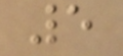5
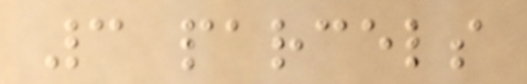3 parcels
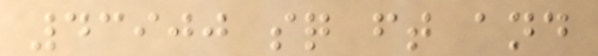43900 sq ft and
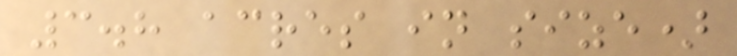3.8 acres in size)
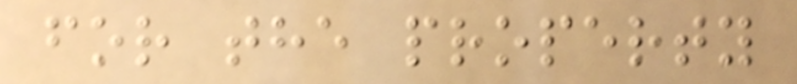for the property
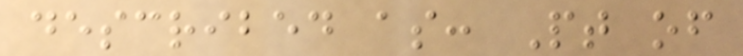described as: Pt of
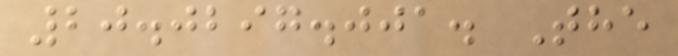20.0297.001. The
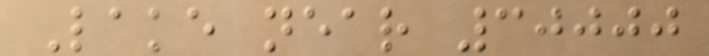Lake near 30000
